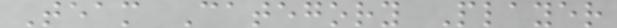Team Category Player
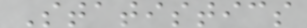Statistics
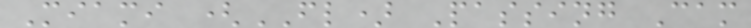Miami (FL) Passing Cam
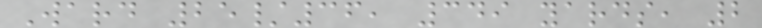Ward 25/36, 349 yards, 2
